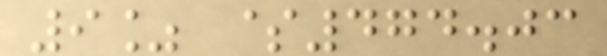9% $474.03
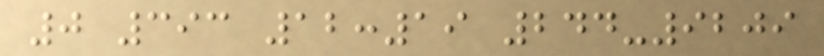0 393 12:19 244-9209
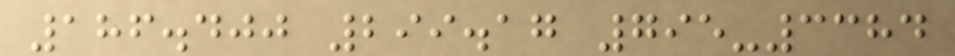186.400 299.17 795-3384
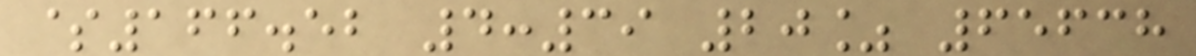$166.52 4:39 20% 65638
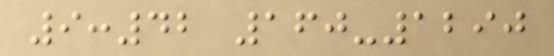9:42 160-1290
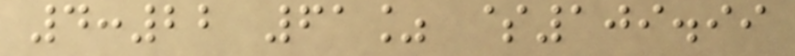4:22 61% $109.99
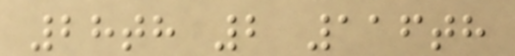28th 2 116th
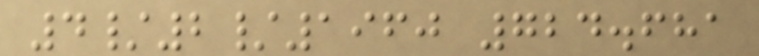4/2/1960 724.681
